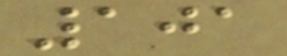101
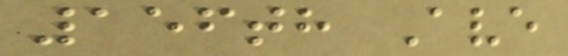156th Ave
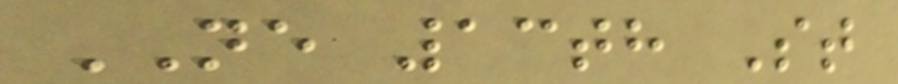NE 13th St
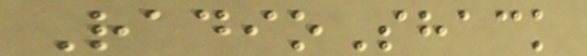RadioShack
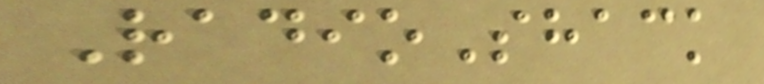RadioShack
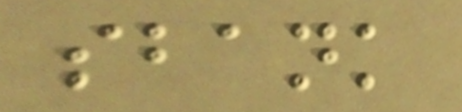sbank
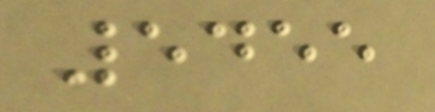5455
